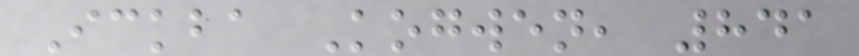Ickba Kogwen, 841
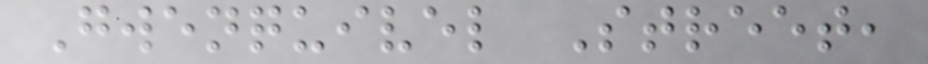Gwenquivel Street,
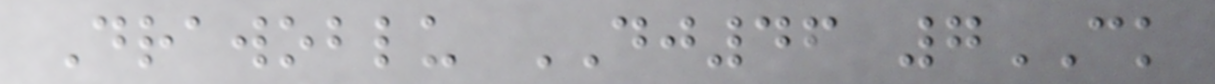Drawoblu DJ46 7CK
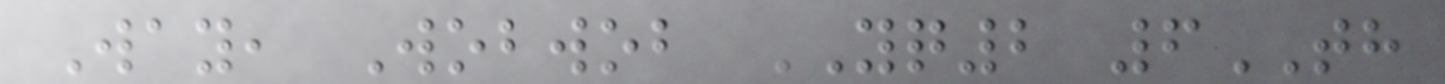Way, Wobwob YQ2 6TH
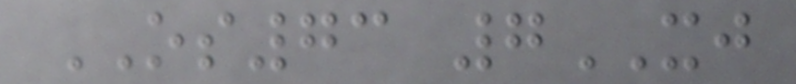OS73 7XJ
